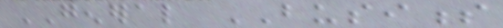GENERAL BUSINESS
